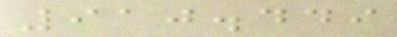910.449
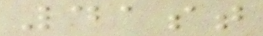41st
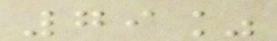79%
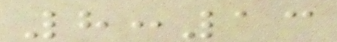8:13
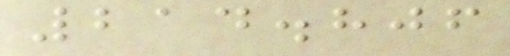214.806
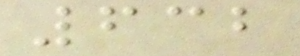632
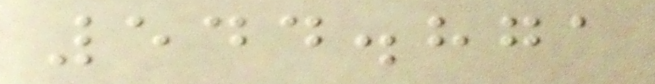544.871
